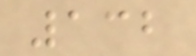132
